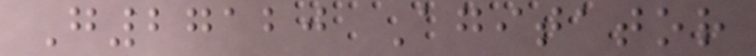G27120 Agitator
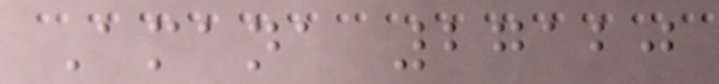Amana 27120
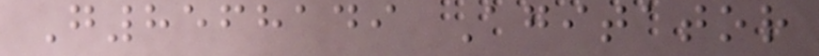G8568149 Agitator
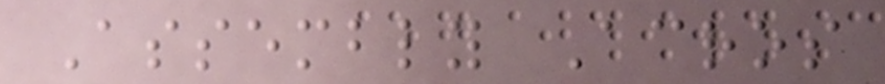Assembly Acros
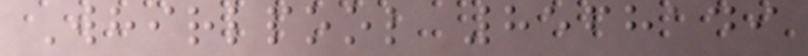Whirlpool 8568149
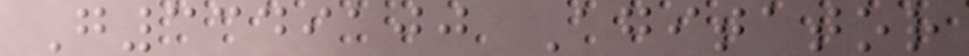G3349100 Agitator
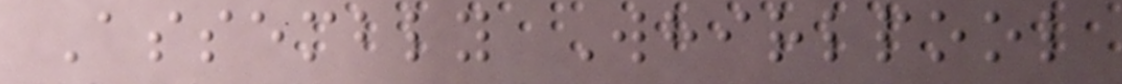Assembly Whirlpool
